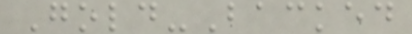Gold-Backed
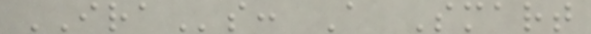IRAs: A Smart
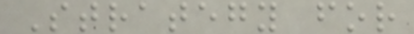Strategy for
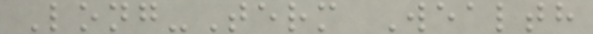Long-Term Wealth
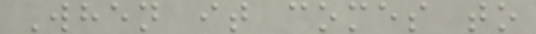When it comes to
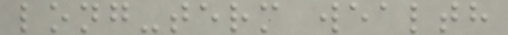long-term wealth
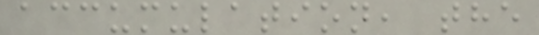accumulation, the
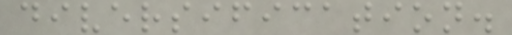diversification.
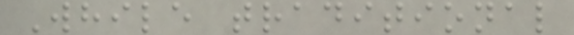While traditional
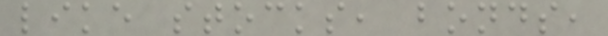like stocks, bonds,
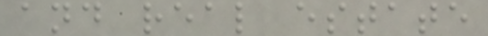and real estate
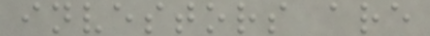investors are
